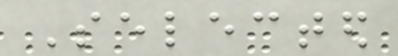Selected
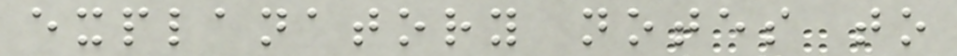explanatory notes to
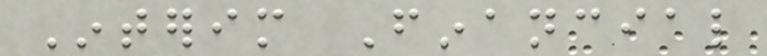Interim Financial
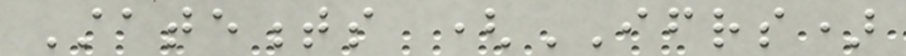Statements (IFRS)
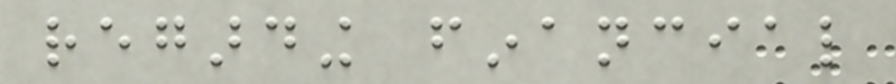regarding financial
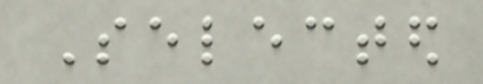Selected
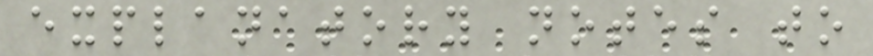explanatory notes to
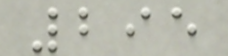295
